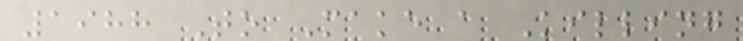1988 To Make a Killing
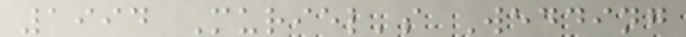1994 Muriel's Wedding
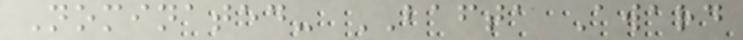Nominated- BAFTA Award
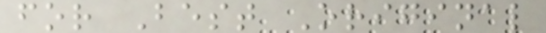for Best Original
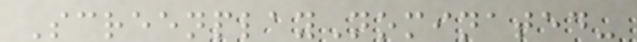ScreenplayNominated-
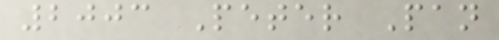2003 Peter Pan
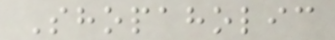Shopaholic
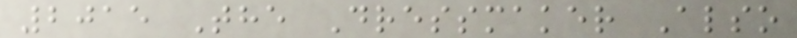2015 The Dressmaker Also
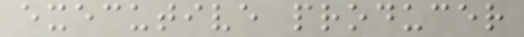executive producer
